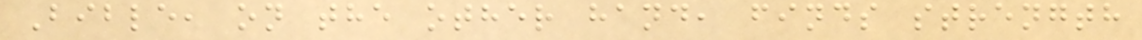Bible, on the other hand, finds strength
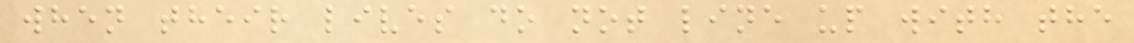when their lives do not line up with the
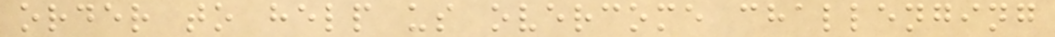order to help us overcome challenging
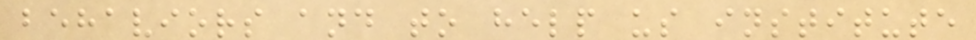behaviors and to help us institute
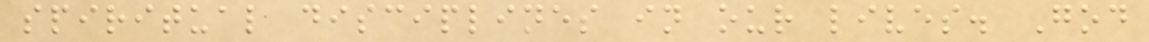spiritual disciplines in our lives. God
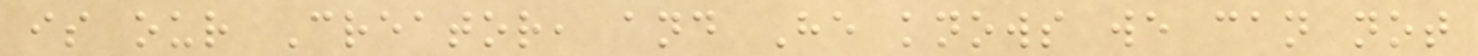is our Creator, and He knows we can not
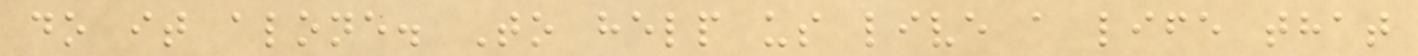do it alone. To help us live a life that
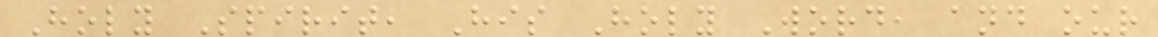Holy Spirit, His Holy Word, and our
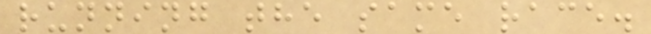running the same race.
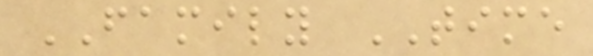FAMILY TIME
